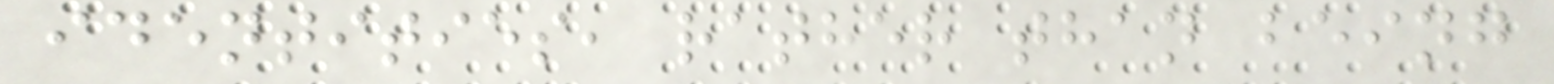identities, rather than being
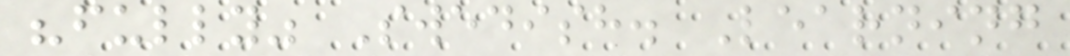"fully" Swedish. Learning
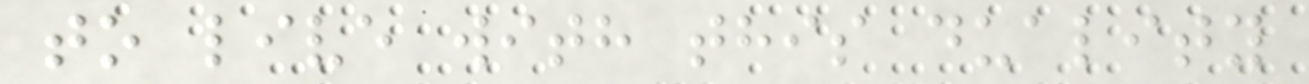to live with this duality
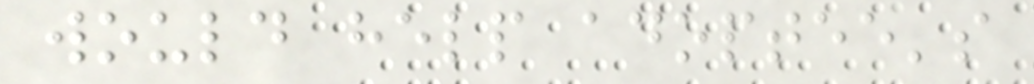would help adoptee's
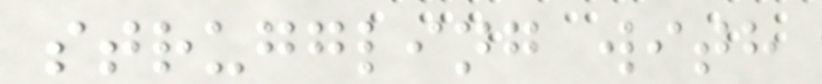struggling with
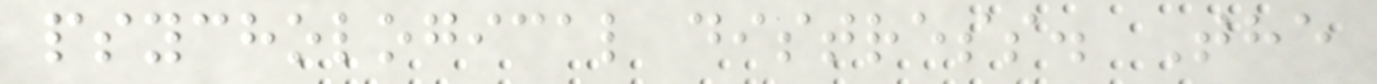psychological distress. The
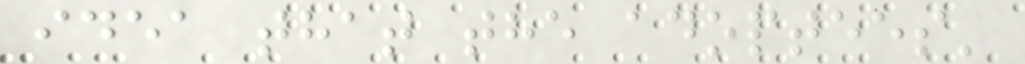idea that the adoptees'
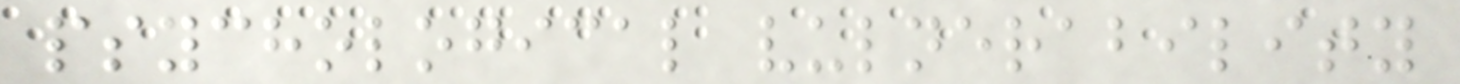psychological vulnerability
